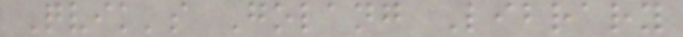Qvik's Golang Library
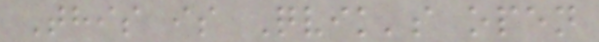This is Qvik's open
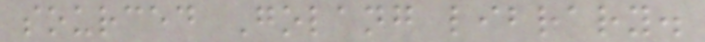sourced Golang library.
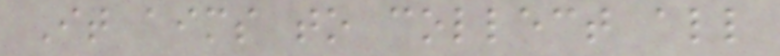It aims to collect all
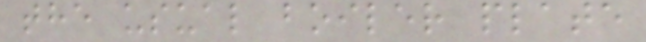the usual boiler plate
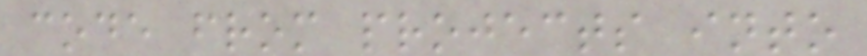code from projects into
